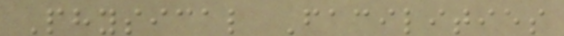Physical Facilities
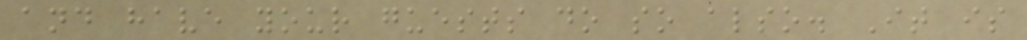and have your guests do so also. It is
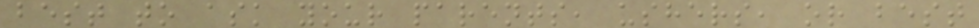best to ask your parents, ushers, or best
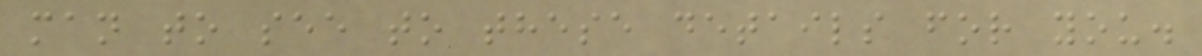man to see to these details for you.
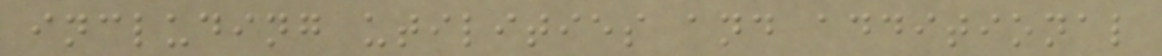including utilities and additional
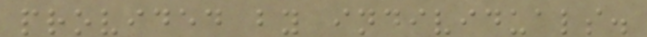provided by individuals.
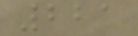221
